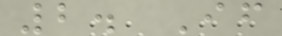2. If
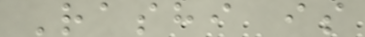Rashi is
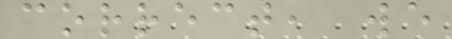correct, we
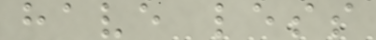have less
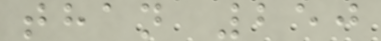than 250
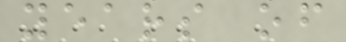years of
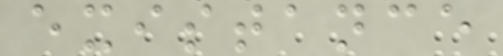existance
